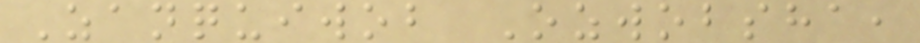Zanquiwob Ozwobsha,
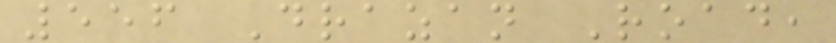556 Drazan Road,
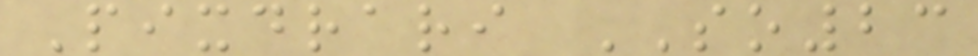Pixdrari SO23
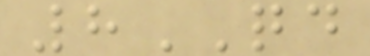8QD
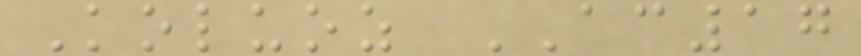Koluoz AC17
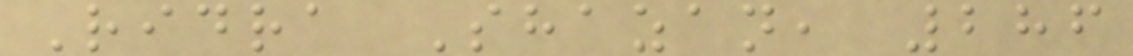Ridra Shazan, 286
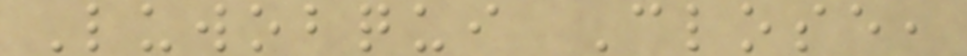Luwobqui Close,
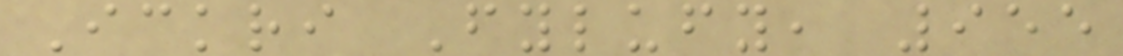Ickri Fylufy, 955
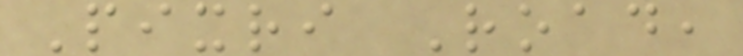Pixri Road,
